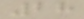28
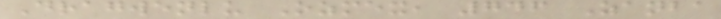Dragwenlu Ozmex, 746 Zanba
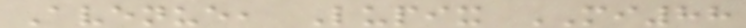Avenue, Lupix MI88
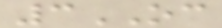3OC
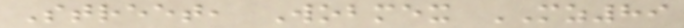Street, Wobmex MZ89
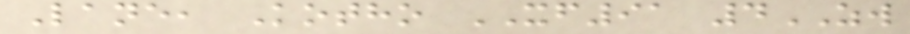Lane, Kotho XF91 4ZW
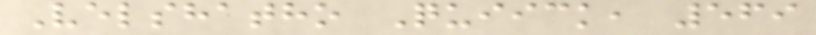Velshatho Quiick, 569
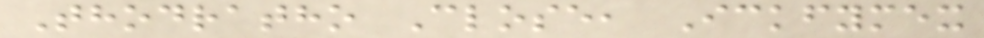Thodratho Close, Ickfymex
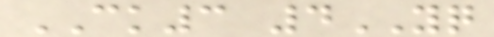CK3 4YQ
